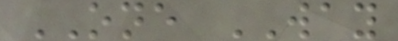ONE WAY
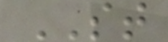ST
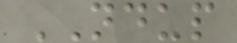NDUP
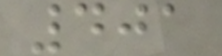401
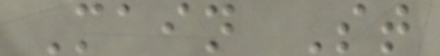Main St
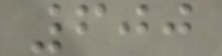600
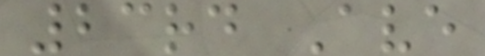23rd Ave
